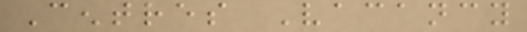Centres Vacancy
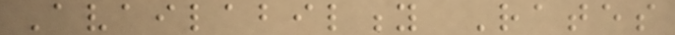Availability Rates
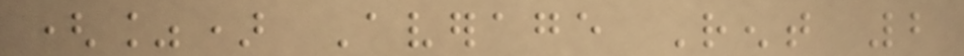(%) Average Rent 2
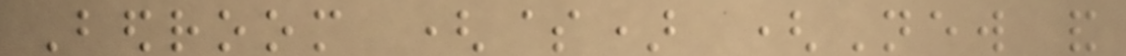Bedroom ($) (New and
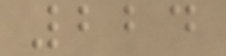224
